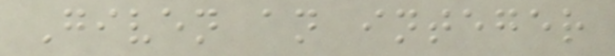Given an integer
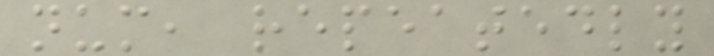num, repeatedly
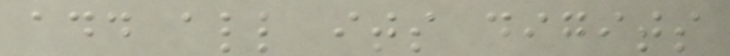add all its digits
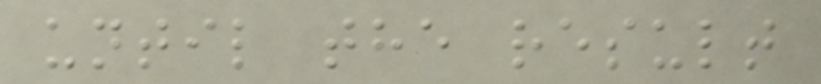until the result
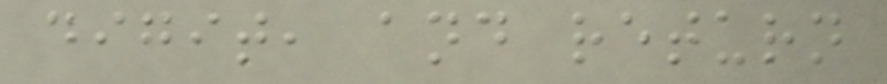digit, and return
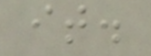it.
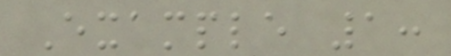Example 1:
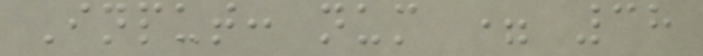Input: num = 38
